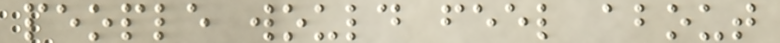people would feel about
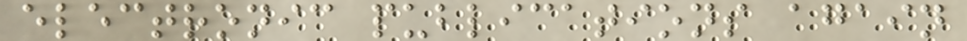electronic publications again
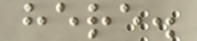here.
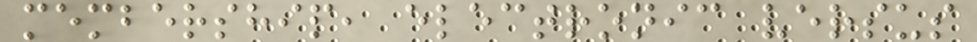membership, electronic versus
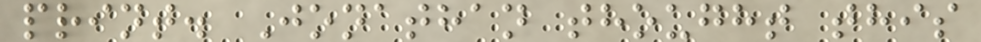print. Jonathan thought this
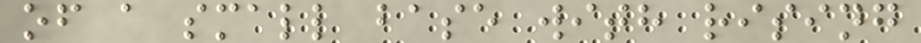of a small base with rising
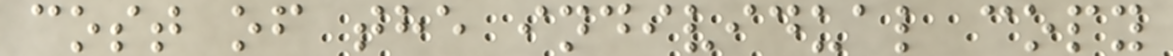cost of the individual copy
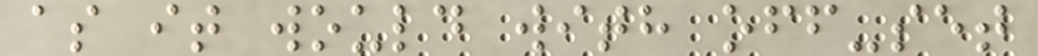as it would with off-set
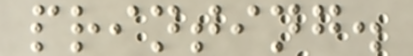printing.
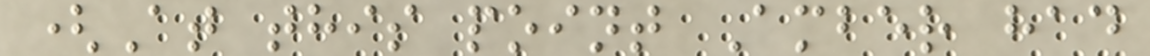(At this point Amber had
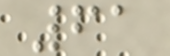61
